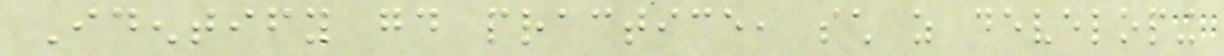Identify good practice, such as developing
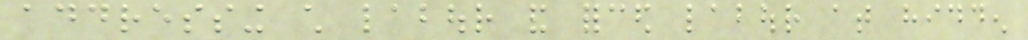addressing child labour and forced labour at hidden
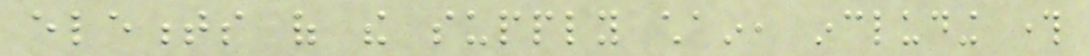elements of the supply chain, including through
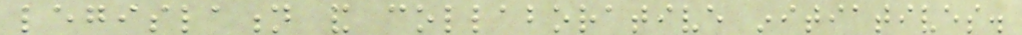legislation and collaborative initiatives.
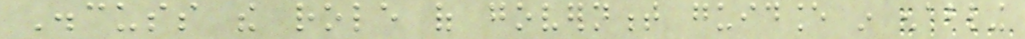Discuss the role of government guidance in enabling
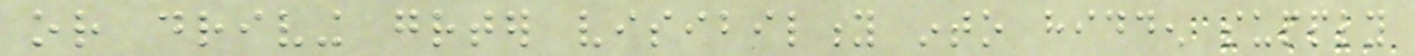or driving greater visibility into hidden supply
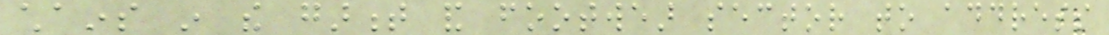chains in the garment and footwear sector to address
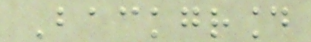Background
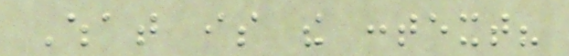What is the context?
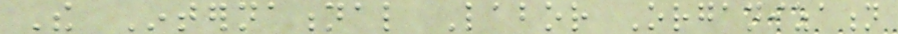The International Labor Organization
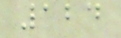124
